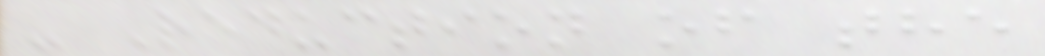- Reduction of the
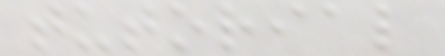tutorial
